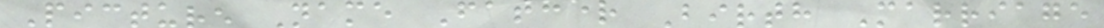Picture Name Father Birth Marriage
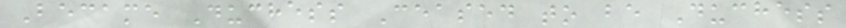Became Duchess Ceased to be Duchess
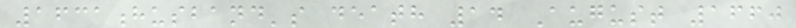1631husband's death 14 August 1660
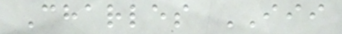Charles III
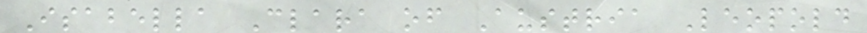Isabella Clara of Austria Leopold
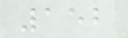152
